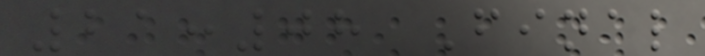21:08 Final
